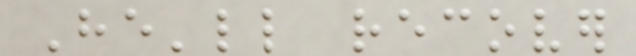He'll recover
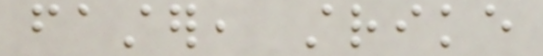faster, strike
